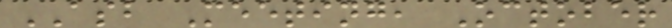ASB Meeting, October
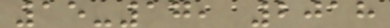15-17, 2018
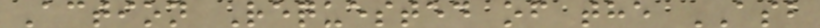Action Requested of the ASB
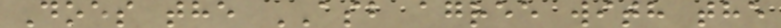Does the ASB agree with the
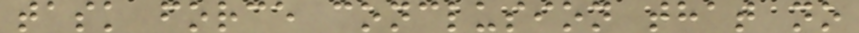task force conclusion that no
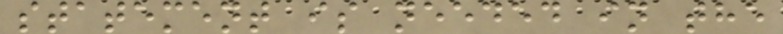statement is needed in the
